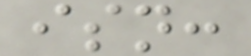isn:
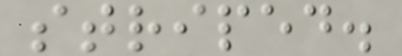striped.
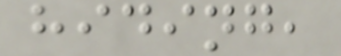hiding,
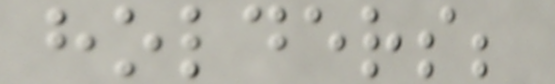holders;
